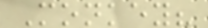Monkey?
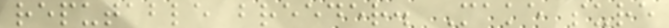reputable breeder. Make sure
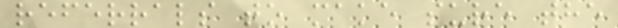referrals to make sure the
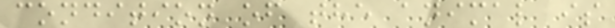condition of the animal is
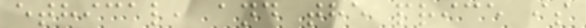ethical, and the price is
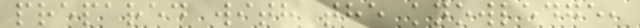prepared with the knowledge,
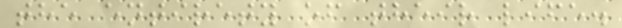the entirety of their life.
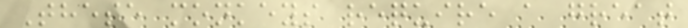These monkeys require a great
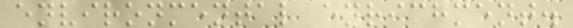environmental enrichment.
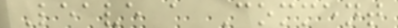Leave a Comment
